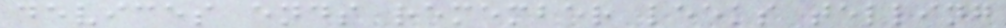devices ends remember leeks telling
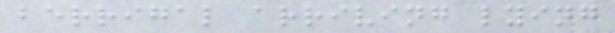berrigal arriving lying
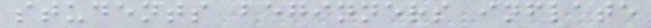students beginners inflate
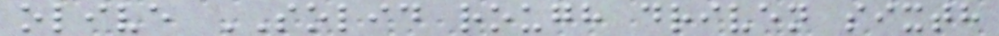olive SOLID rough driven sixth
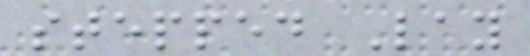stepped Lay
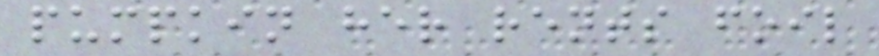pumpkin her rents foil
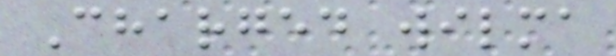Charged wilma
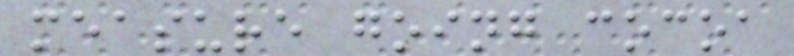measure going cocoa
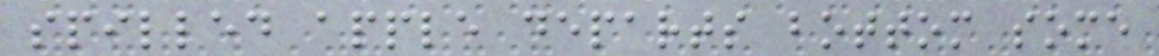spilled apple departs bottom some
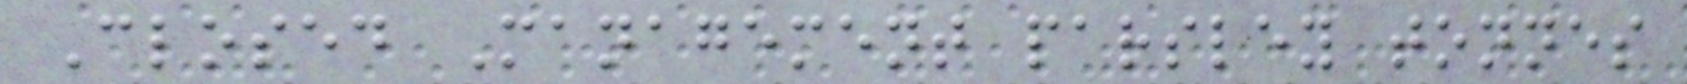Closed Management parsley tonnes
